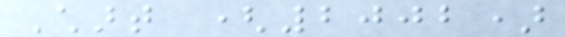Chart (2002)
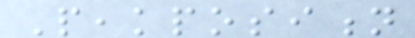Peakposition
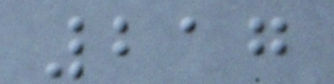217
